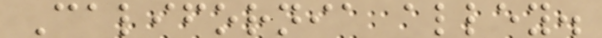California alley.
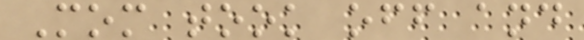Mom took off and
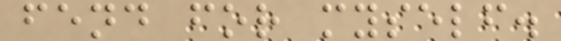fend for myself.
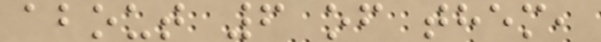about 6 of them,
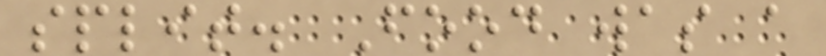split. Food was a
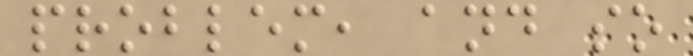problem, and so
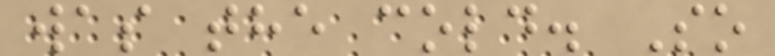was the cold. So
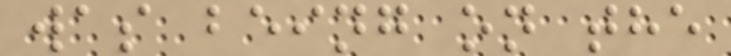was being on the
